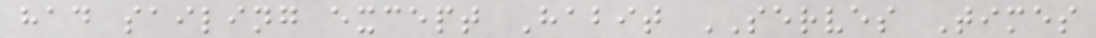had sailing except Habit SERVES Times
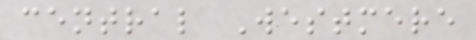central Westmere
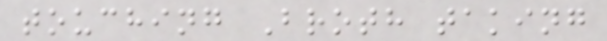touching Broth taking
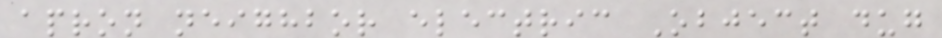apron neighbor electric Object dug
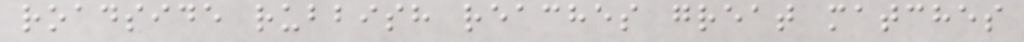roadside rubbish reaches great matches
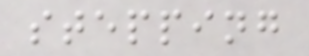stepping
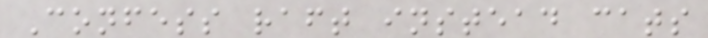Confess raft instead cats
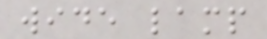wide lamp
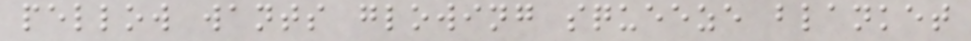pellow wants glowing squeeze blanket
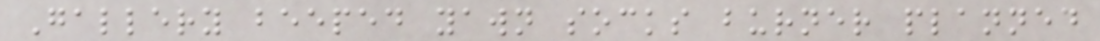Gallery beeped yawn socks burner planned
